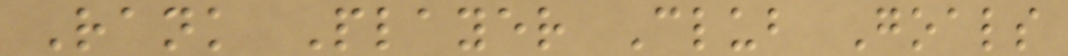Rank Player Club Goals
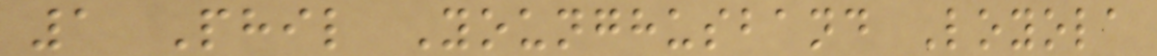1 Phil Younghusband Loyola
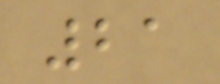21
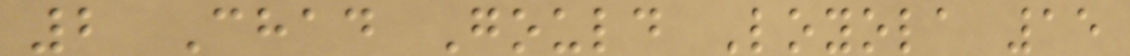2 Chad Gould Loyola 15
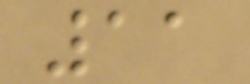11
